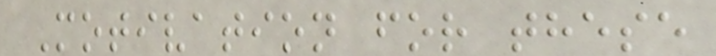Motivation for these
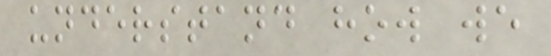understand how we
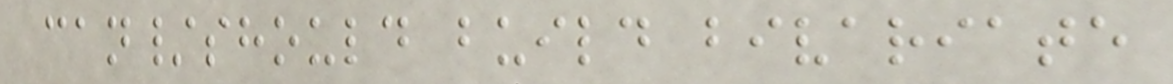can/should build bivariate
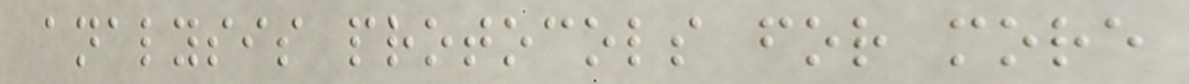analysis protocols for more
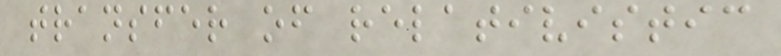transfer of relativistic
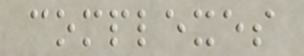complexes
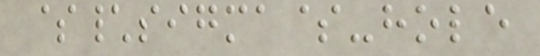$\sigma$-hole
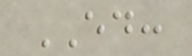ED:
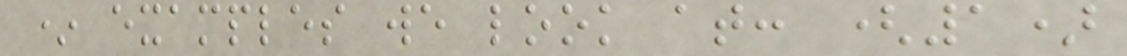* examples we look at: (1)
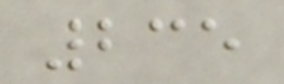235
